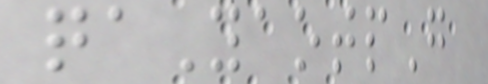qaYaotpG
